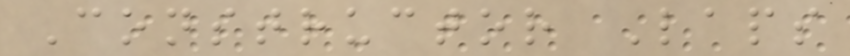Constructor Laps
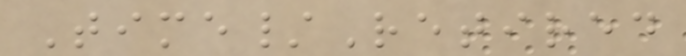Time/Retired
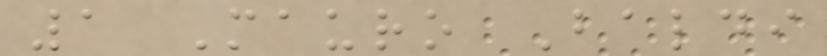1 Mauro Baldi
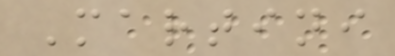Martini
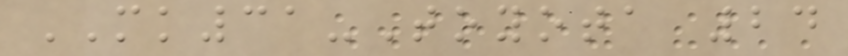MK31-Toyota 24
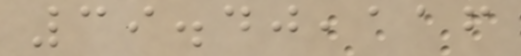39.40,116
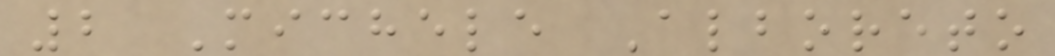2 Michele Alboreto
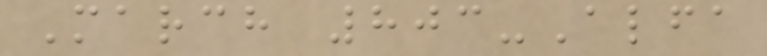March 803-Alfa
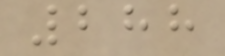288
